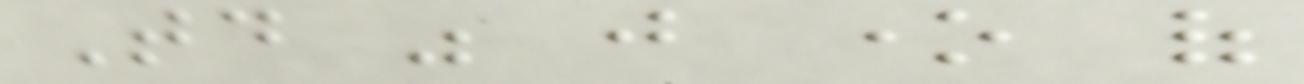Today was just one of
